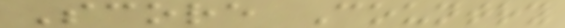Score Country
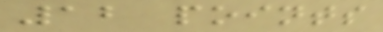12 points
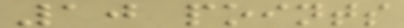10 points
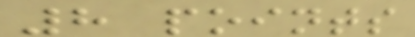8 points
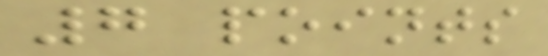7 points
